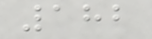182
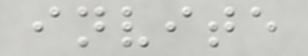invite
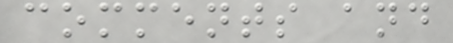comments and
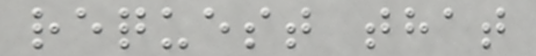request that
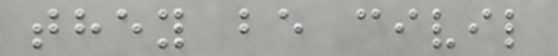they be civil
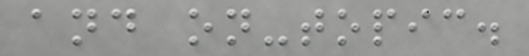and on-topic.
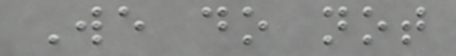We do not
